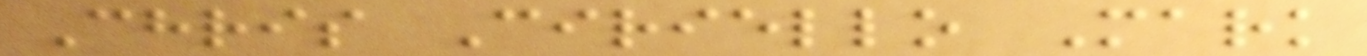Chris Ciriello Mark
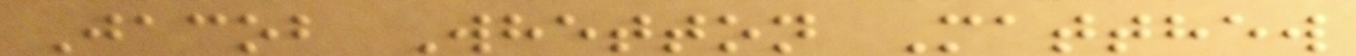Jacob Whetton Matthew
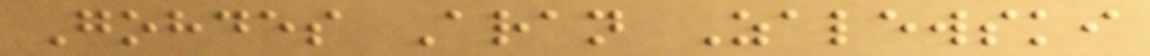Gohdes Aran Zalewski
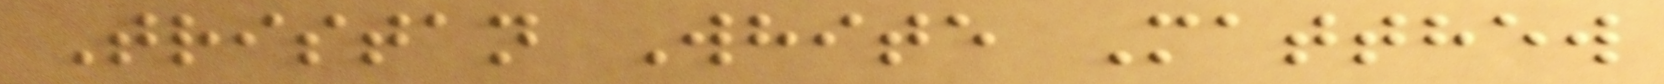Tristan White Matthew
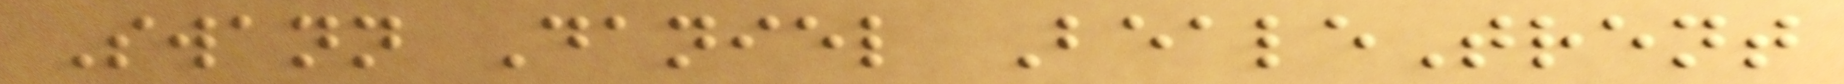Swann Daniel BealeTrent
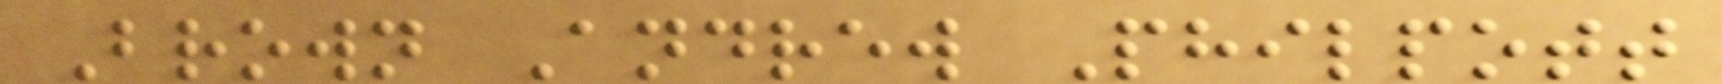Brown Andrew Philpott
